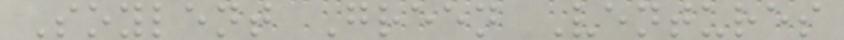Soylent Green Ventures
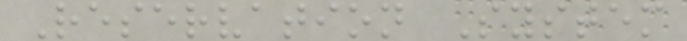Reservation System
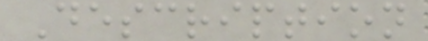Description
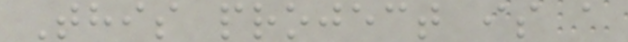This project is a
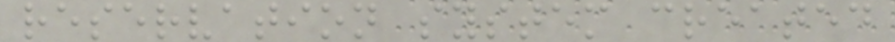reservation system created
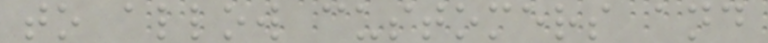to allow customers and
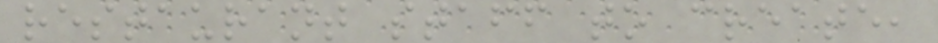restaurant staff to create,
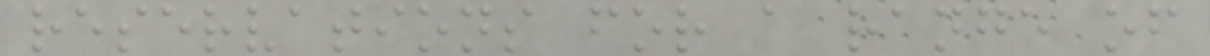reservations for a range of
